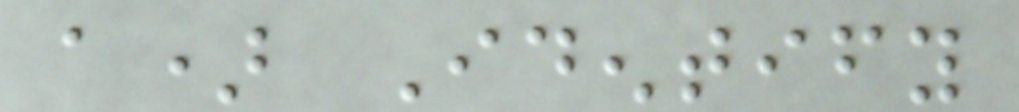a) Identify
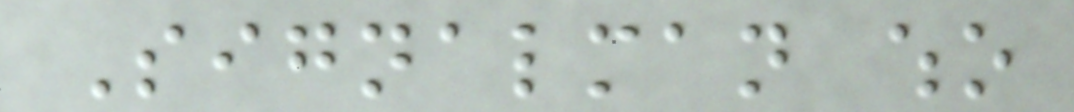Signalman who
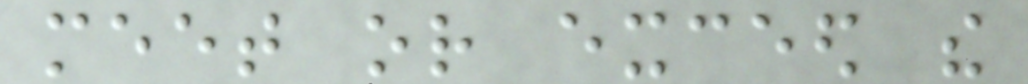meet or exceed the
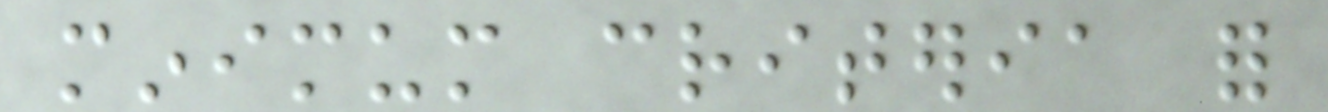minimum criteria for
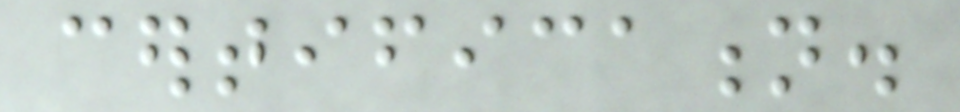certification.
